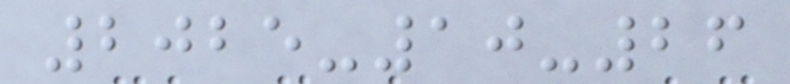2025-10-26
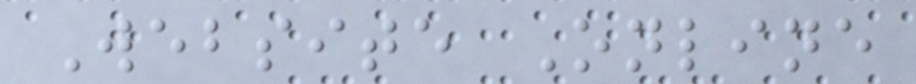Website Online
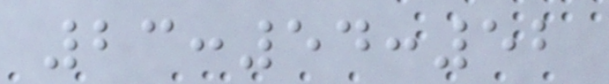23:54:52
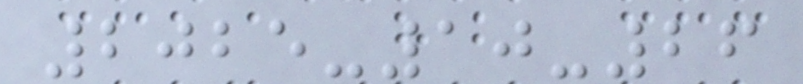2025-10-26
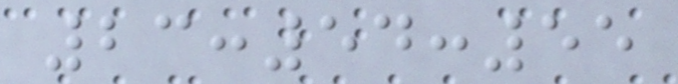23:54:55
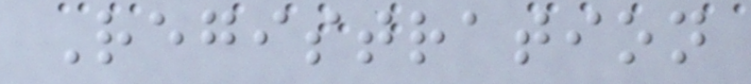Registration
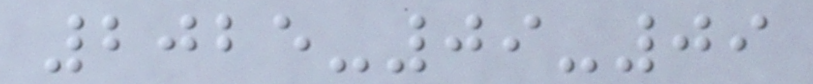2025-09-09
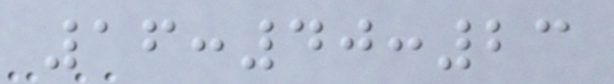16:40:23
